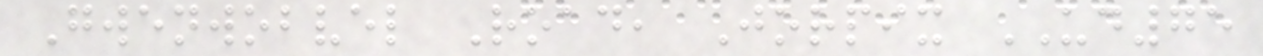Gwenwobvel Road, Jorpix UD75
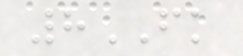8FK
